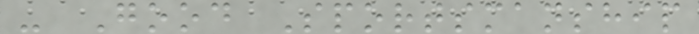- Good Sportsmanship
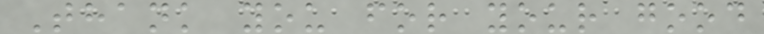Thank you for your good
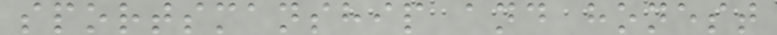sportsmanship and honest
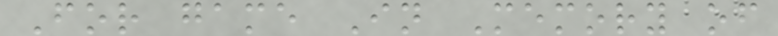For game In Memory of
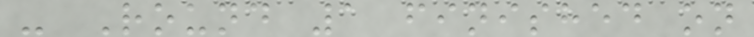- Round 1 finished on
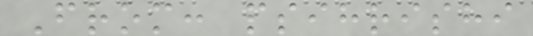From: psihrishi
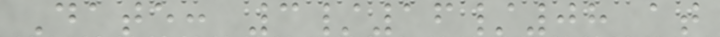Date: 3/16/08 at
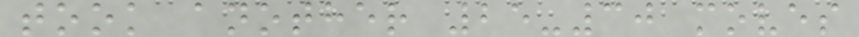took another 25-30 moves
